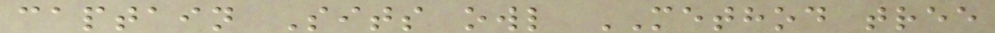captain Sits owl METHOD tree
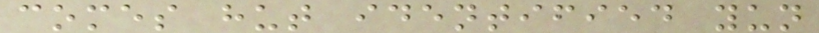comes hut identified yun
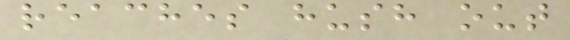reaches hush out
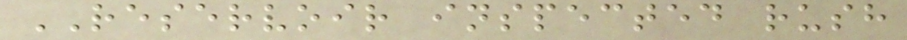RESERVOIR inspected rush
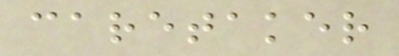caretaker
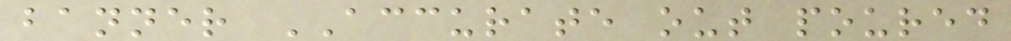banner ACCURATE out poured
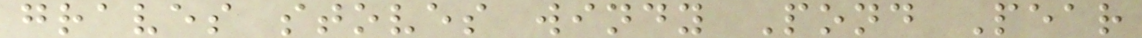graves stoves windy Pond Pear
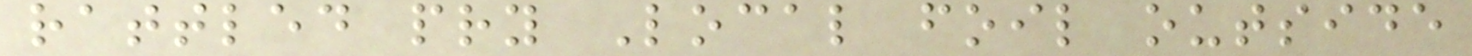rattled pry Local foil outside
